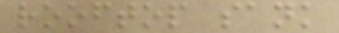rooftop sank
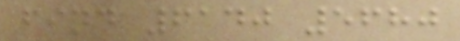find 6140 5680
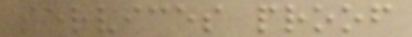services proof
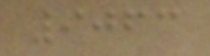9063
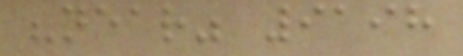"near" 9198
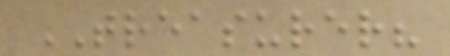TREASURER?
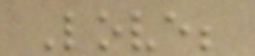Love;
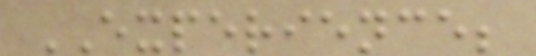EXPERIENCE;
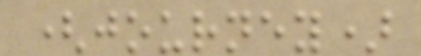(journey)
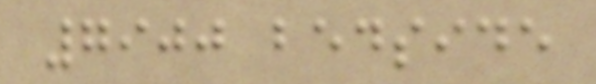7900 bedside
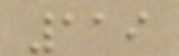119
